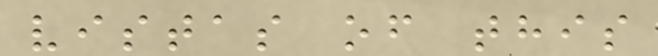vistas of this
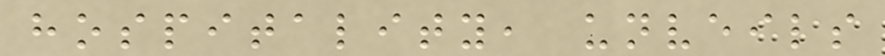hospitality, unveils
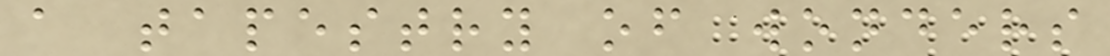a tapestry of wonders
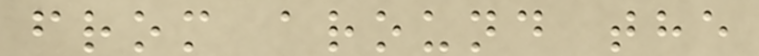from around the
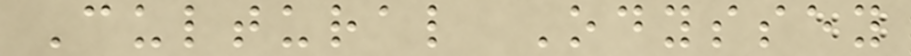Cultural Odyssey
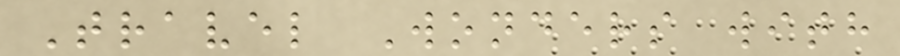Travel Wonders with
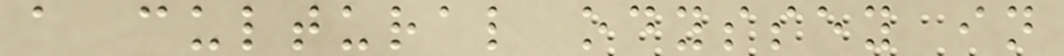a cultural odyssey in
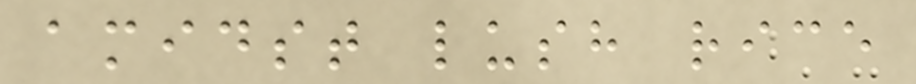amidst lush rice
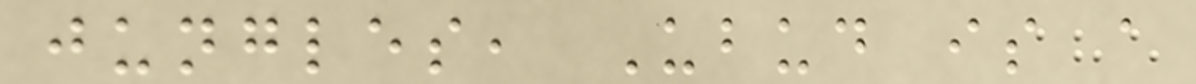jungles, Ubud is a
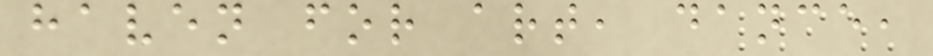haven for art, dance,
